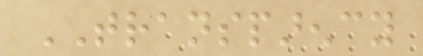TRANSPARENCY
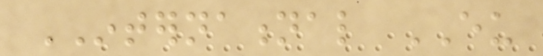INTERNATIONAL EU
